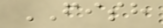FISH
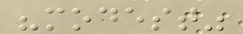"modest"
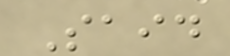Said
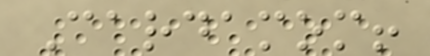Cardamom!
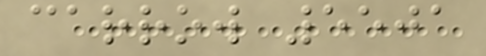carrow 5501
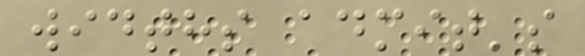widths admit's
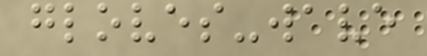gloves-wave
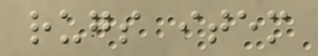rugs item
